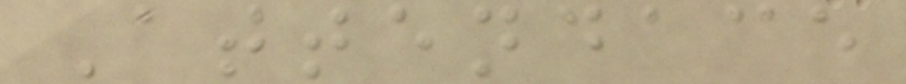Attendace
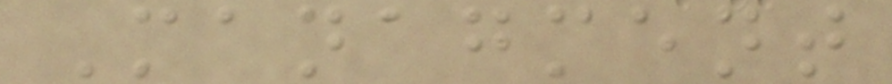Managment
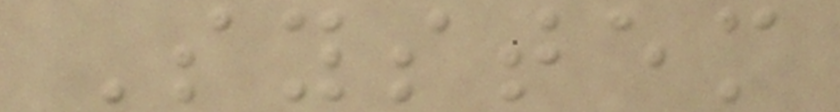System
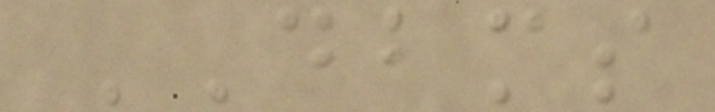DBMS
